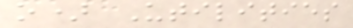o) Utilities
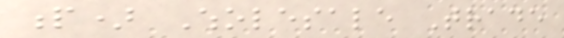p) Wholesale Trade
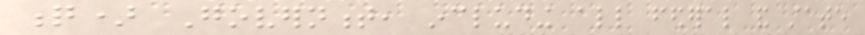q) Government, including all federal and state
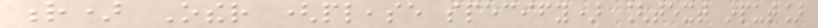r) Other (please specify) [text input]
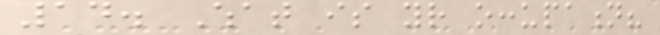14. What is your occupation?
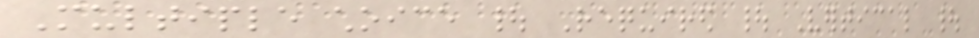Multiple choice | Required | Vertical |
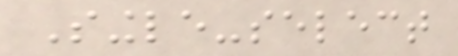Single-select
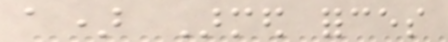a) Armed forces
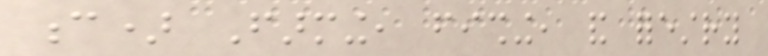c) Farming, fishing, and forestry
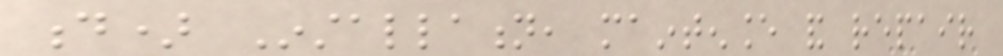d) Installation, maintenance and repair
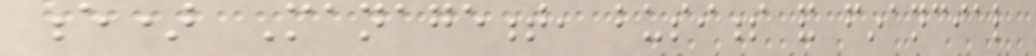e) Management, business and financial
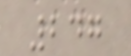247
